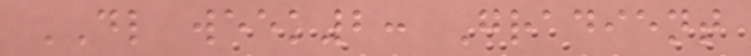DL week2: Gradient
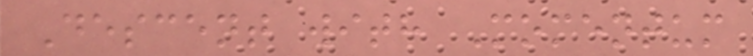Descent with Momentum
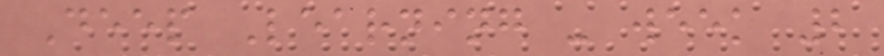Deep Learning - week 2
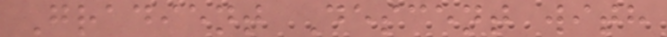Gradient Descent with
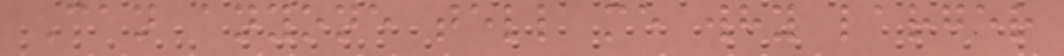Can anyone tell me why larger
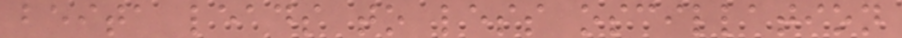beita leads to less oscillation
